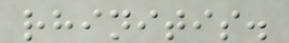rhinitis.
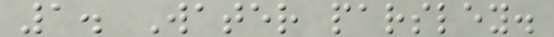1. Water parsley.
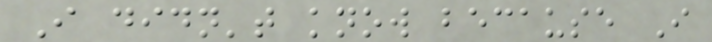I didn't know because I
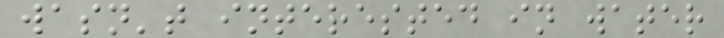wasn't interested in water
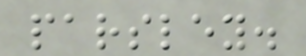parsley.
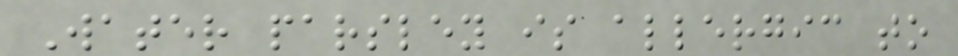Water parsley is allergic to
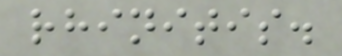rhinitis.
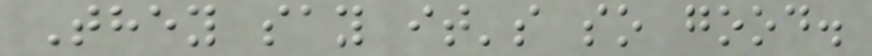They say it's so good.
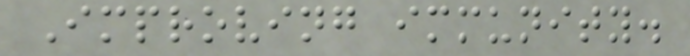Improving immunity.
